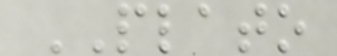PLATO
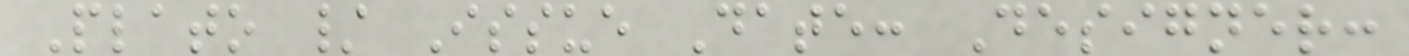Plato / Issue Date: Designer:
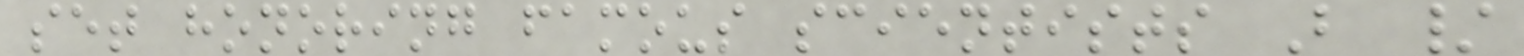set honoring famous scientists B /
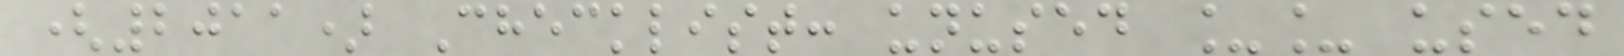(2011) Checklist: unused __ used
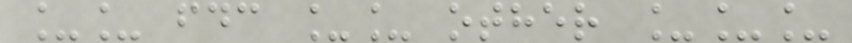__ fdc __ other ___
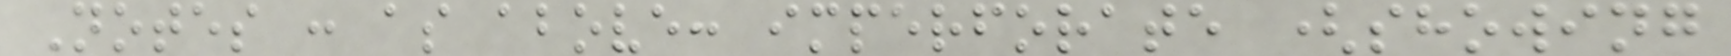Notes : as above: imperforate (showing
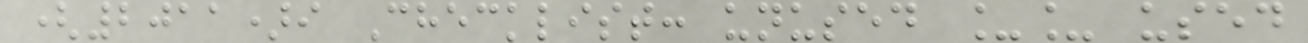(2011)i Checklist: unused __ used
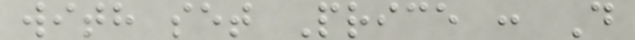with set Price : D
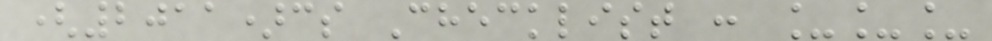(2011)cs Checklist : ___
